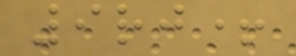9rj+
